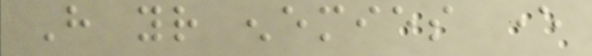Have your enemies ever
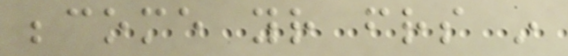become your friends in
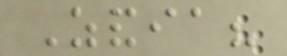Zandia?
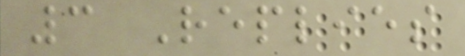3 Replies
